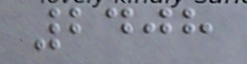2408
